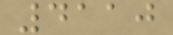4110
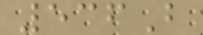536B
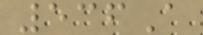536A
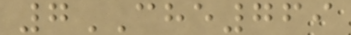7CHE769
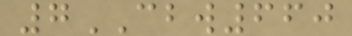7CBW660
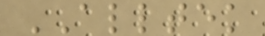ALLTEK
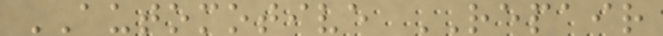AUTOMOTIVE REPAIR
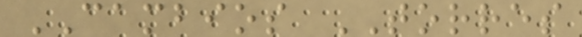CAMBIOS TORRES
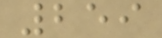259
